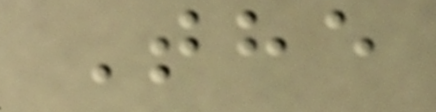The
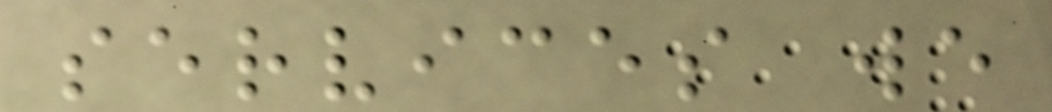services we
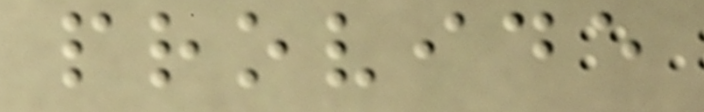provide
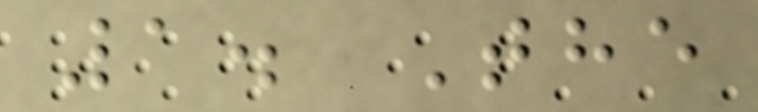1. The
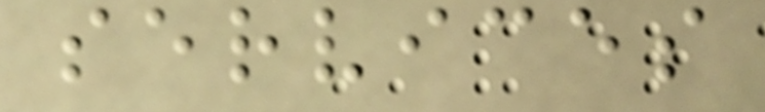services
